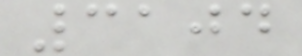3104
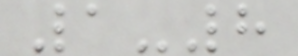1-8
